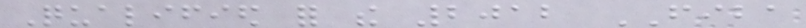Qualified for the 2012 FIBA
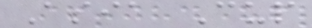Asia Cup
